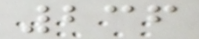236
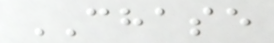CHASE
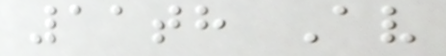11th Av
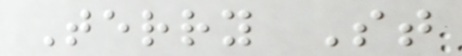Terry St
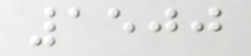1500
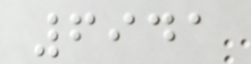6941
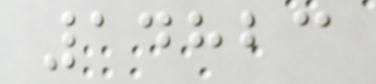14823
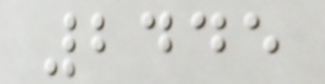2445
